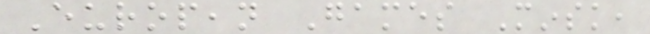European Games Minsk,
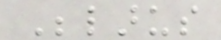Belarus
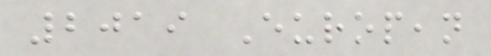2019 European
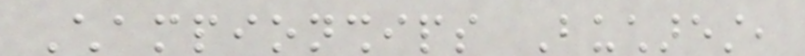Championships Bucharest,
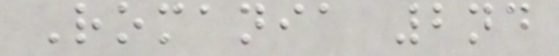Romania 2nd
